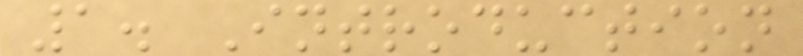1. Introduction
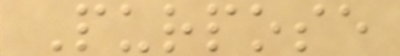Purpose
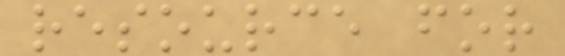resource for
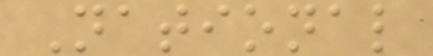National
